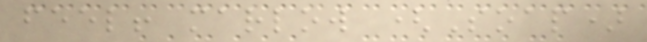feel! marlow (Soap)
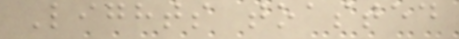Lights toasted
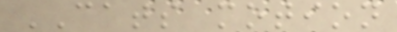CATS motion
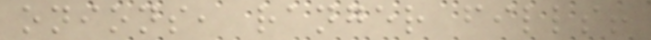onions, ranger fills!
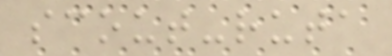scout-ruta
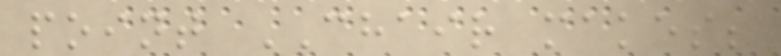point CHAIR makes;
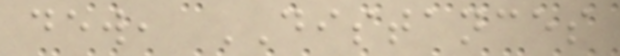dew, DISTANCES
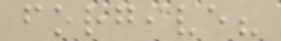forgive?
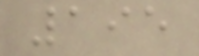195
